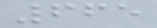665
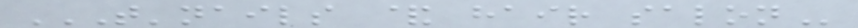T'NAILS & HAIR SALON
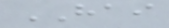HAI
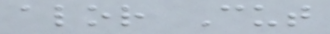alor Cut
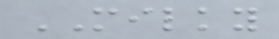MILKY
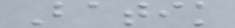Batik
